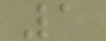1
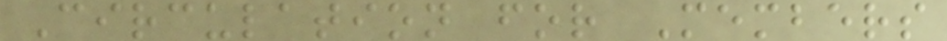Circulation for Members
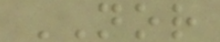NOR
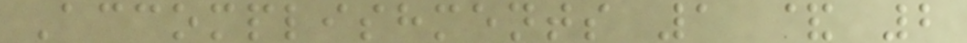Accomplishments 1 & 2
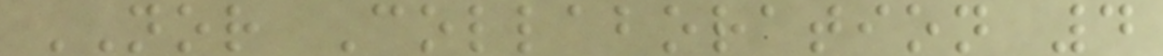NOR Collaboration 4
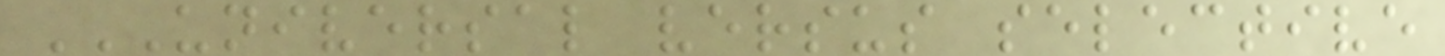UNIVERSAL VERSUS SELECTIVE
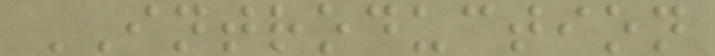INTRODUCTION
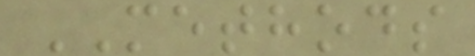METHODS
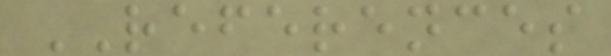REFERENCES
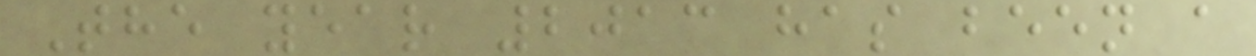The year 2013 has been a
